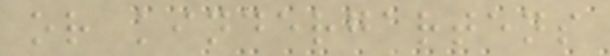or kindergartens
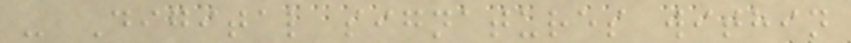- Digital signatures within
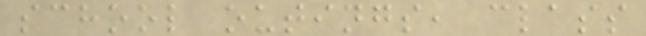school outings, class
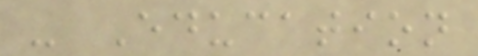- Education
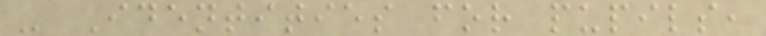- Identities for pupils,
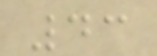43
